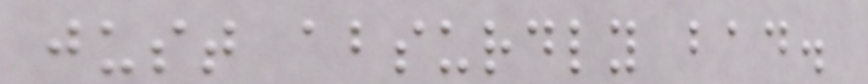just absurdly bad.
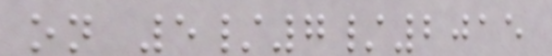on 5/7/2015
